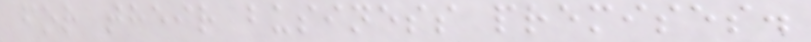for their business premises.
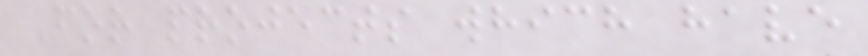For projects which have
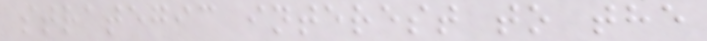strategic interest to the
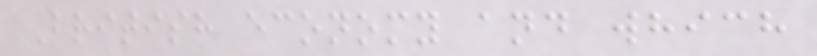British economy and which
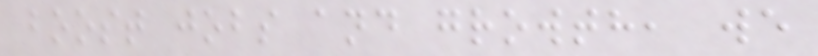boost jobs and growth, we
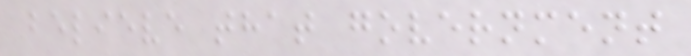believe that government
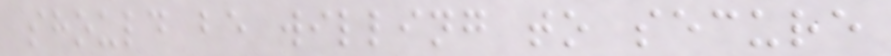should be willing to secure
